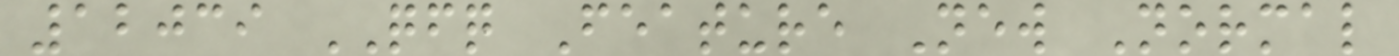12039 QFQ Feature New Normal
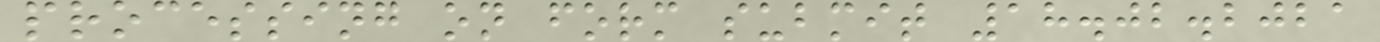processing on form submit 18.02.2021
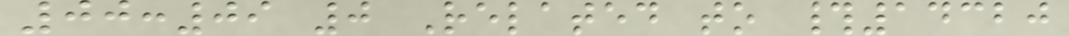00:09 0 Related to #14320
